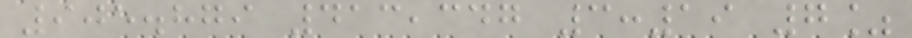905.879 413,347 3:19 7%
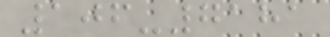106-7181
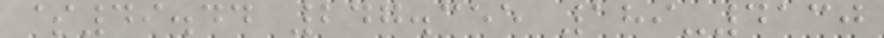$49.44 247.355 189-4130
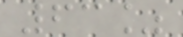63%
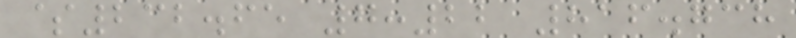$232.65 7:22 816.738
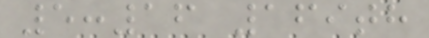5:16 169th
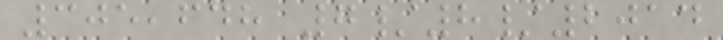305,648 7/8/2014
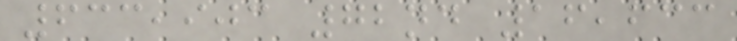633,903 72nd 16,633
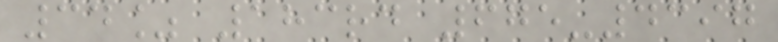34% 183rd 675-4397
